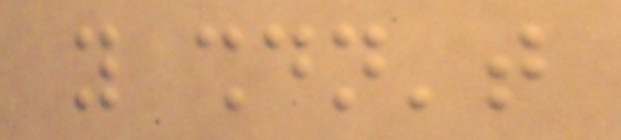you shouldn't
